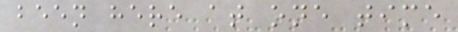been here at one time
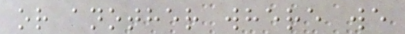or another where we
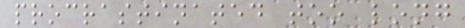procrastinated too long
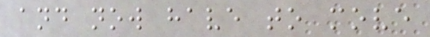and now have to move
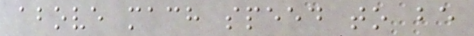above mach speed to be
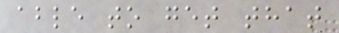able to get that
